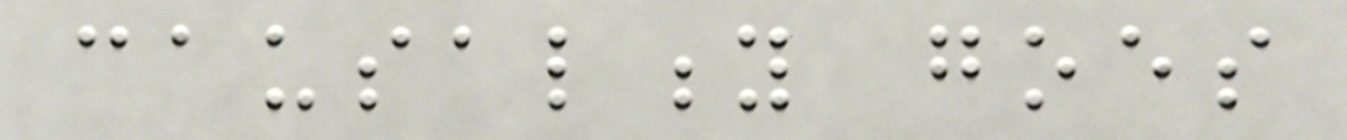causality goes
